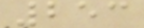253
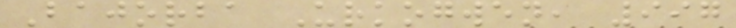Bajorba Urkogwen, 997
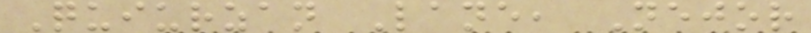Quiurzan Lane, Nejor
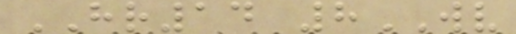HR14 8WV
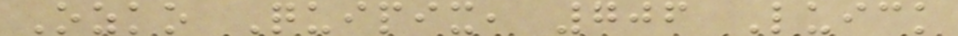Ozko Quipix, 706 Luick
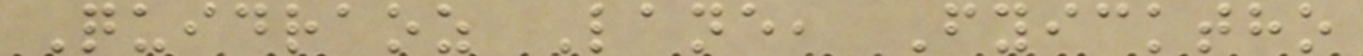Quidraoz Lane, Fyicktho
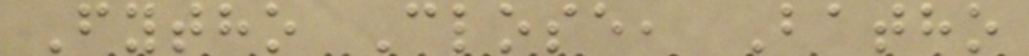Fytho Close, Batho
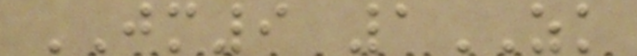JM9 1ZK
